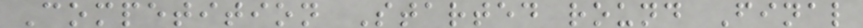Competition Started round Final
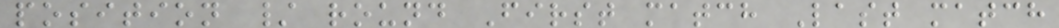position / round First match Last match
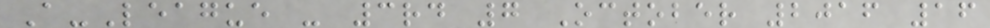A-League - 3rd 7 October 2016 16
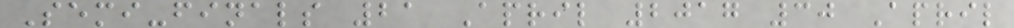Semi-finals 21 April 2017 30 April
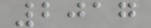2017
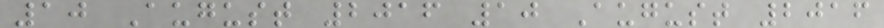10 August 2016 10 August 2016
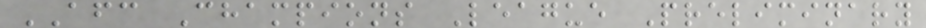AFC Champions League Preliminary
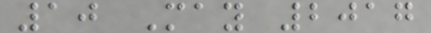10 May 2017
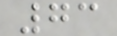73
